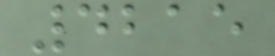4215
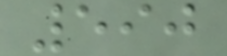590
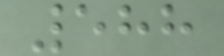588
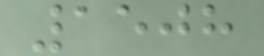1508
